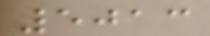5013
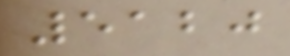5120
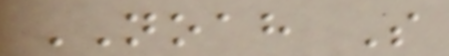NOAH S
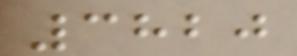3820
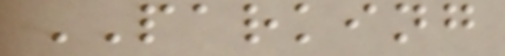PARKING
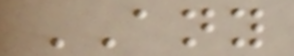ANY
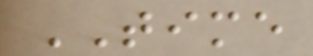TIME
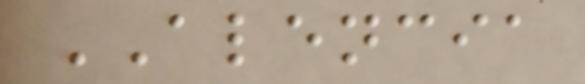ALENCIA
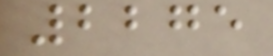2275
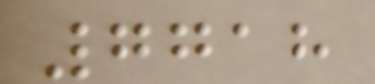7718
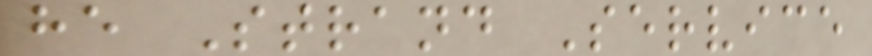he Strand Service
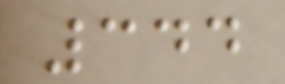344
